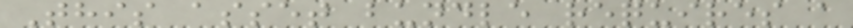This asset bundle requires a
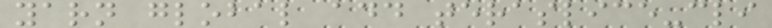yarn global add teraslice-cli
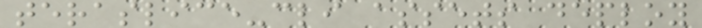teraslice-cli assets deploy
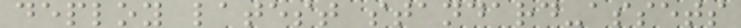deploy latest standard-assets
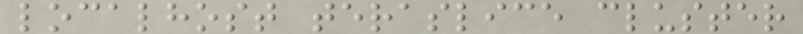localhost teraslice cluster
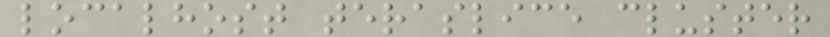localhost teraslice cluster
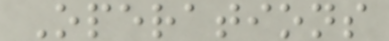Operations
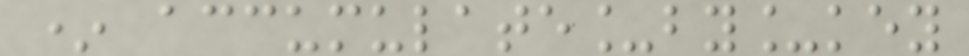* accumulate_by_key
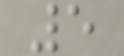5
